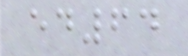ed64
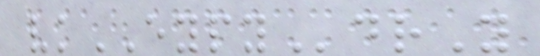vkEYPYdrY
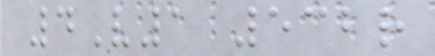4V1 532r
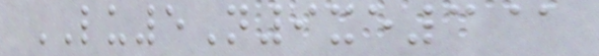LU5N9xe3@
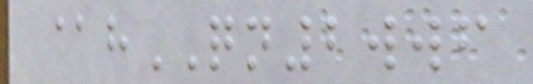@hQN2wwf
